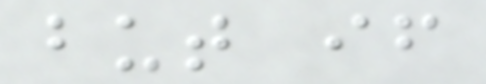but if
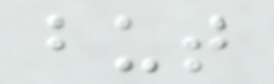but
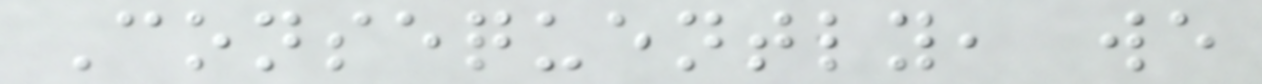Consequently, we
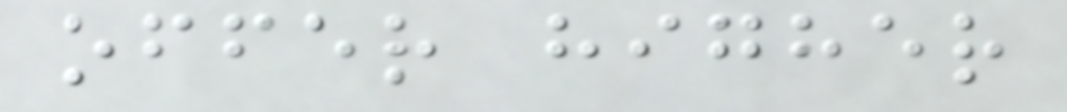offer higher
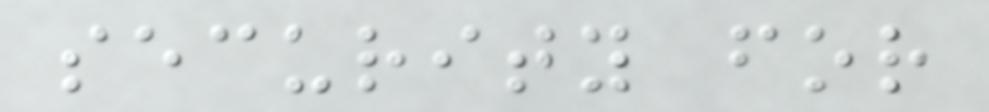security for
